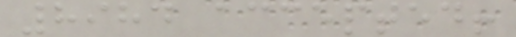8984 accepted!
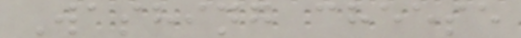Washing cheese
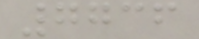7736
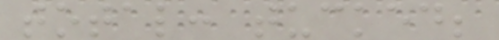total: tucked;
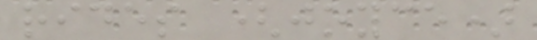rides (joyce)
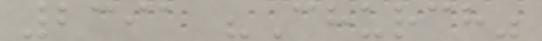2391 "Church"
